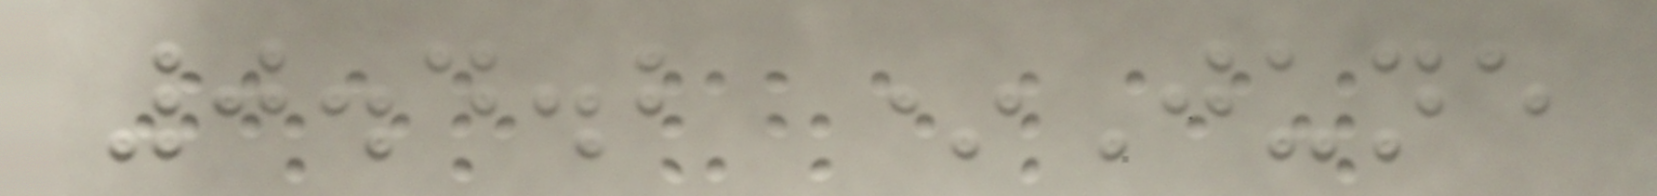0.4.2 *June
